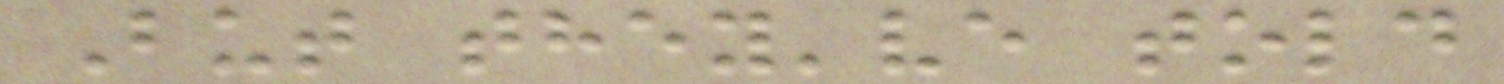But they've told
